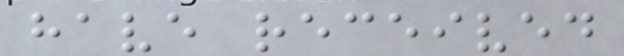have received
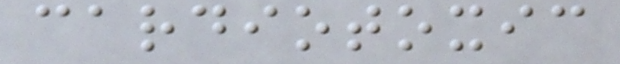cardiotoxic
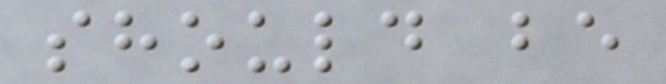should be
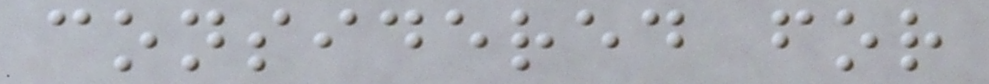considered for
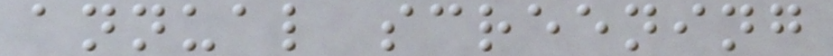annual screening
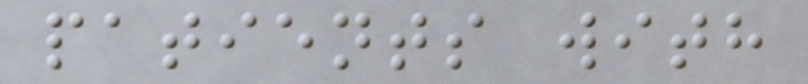patients with
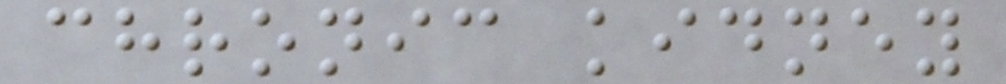chronic kidney
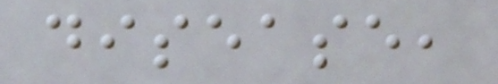disease,
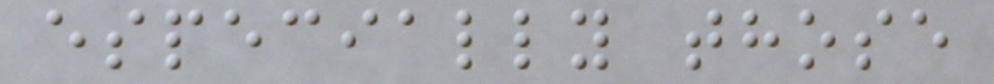especially those
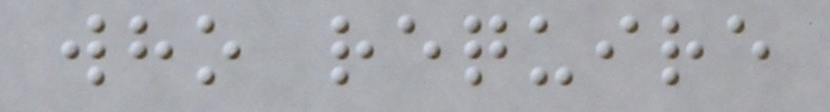who require
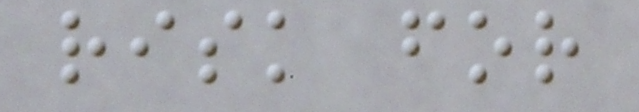risk for
